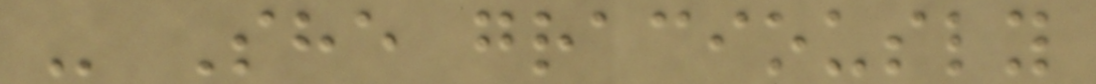- She graciously
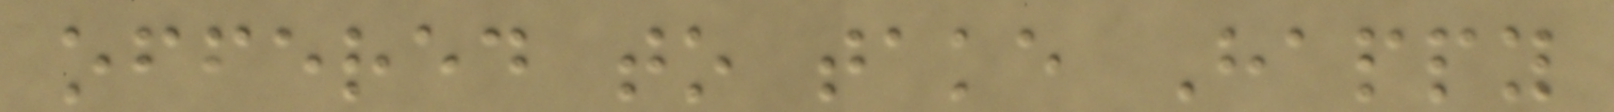offered to take Happy
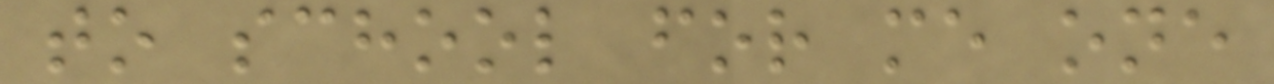to school for me one
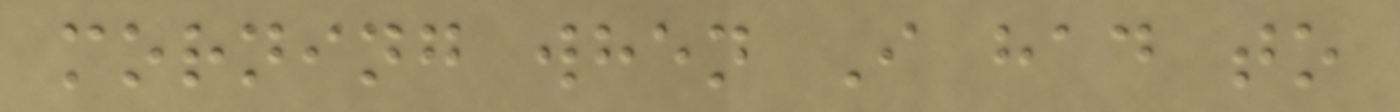morning when I had to
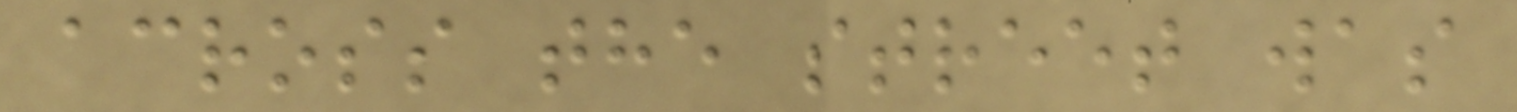across the street was
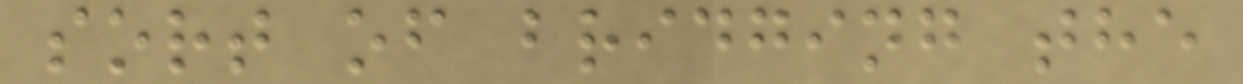sort of bridging the
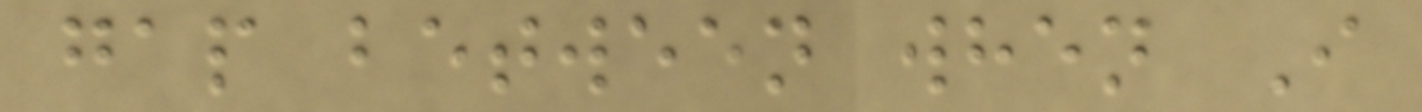gap between when I
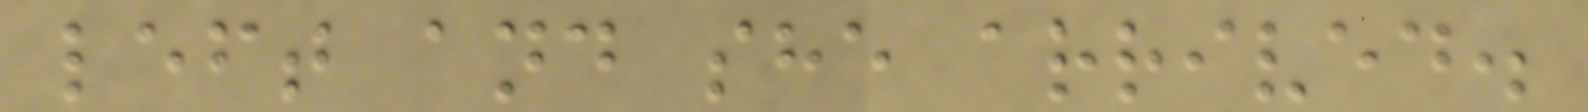left and she arrived.
